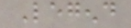Legend
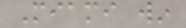Miami win
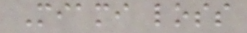Miami loss
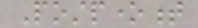Postponement
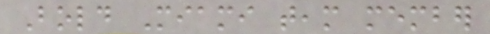Bold Miami team member
